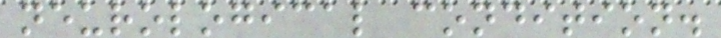neurological condition.
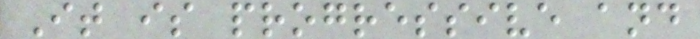It is progressive and
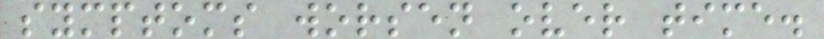symptoms worsen over time.
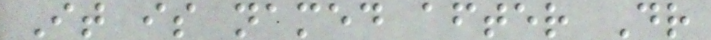It is named after Dr
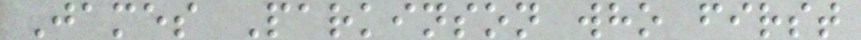James Parkinson who first
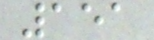151
